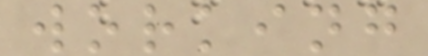working
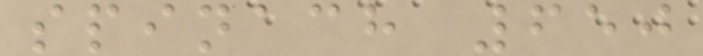spinach 650
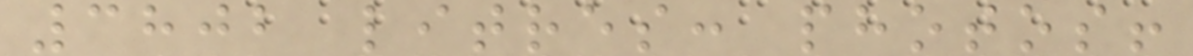3802 litres: photos!
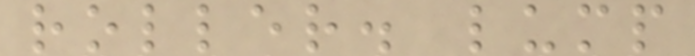roller. lump
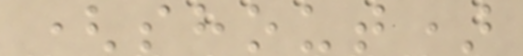(shout)
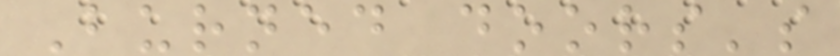Burned doors's
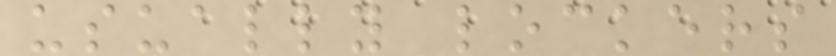usually lockers
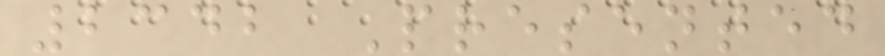2342 Presented
